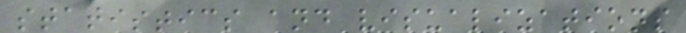statistics and visualizations
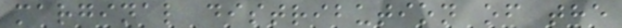marginal distribution of the
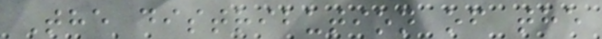The distribution of the
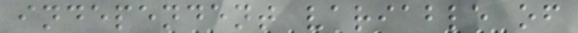independent variable of
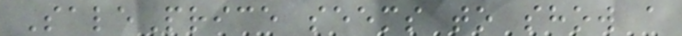SalePrice seems to show a
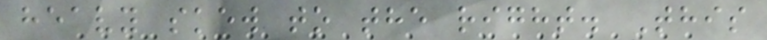heavy skew to the right. This
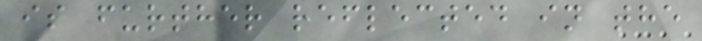is further reflected in the
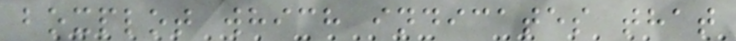boxplot which indicates that
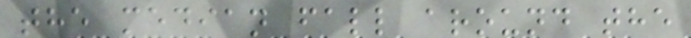the median fall around the
